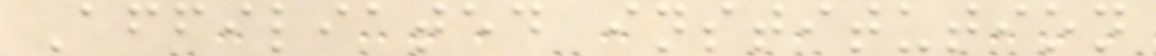Affiliated institution
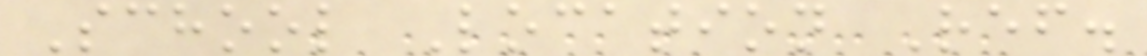School Location Ref.
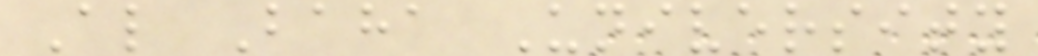Al Baha University
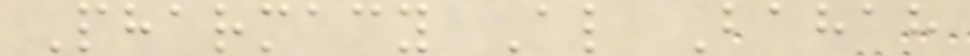Pharmacy Al Bahah
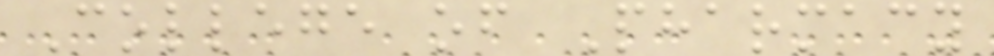College of Pharmacy
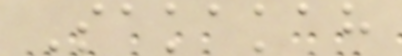Sakakah
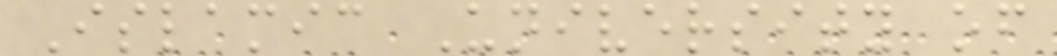Islamic University of
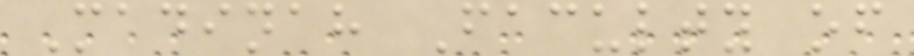Madinah Faculty of
